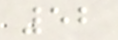52
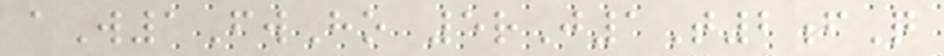aW1FwHo 5rJ1T2fQ
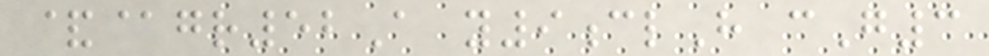&@gr52A y9clH cG3
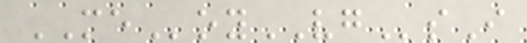MEoyVGsI
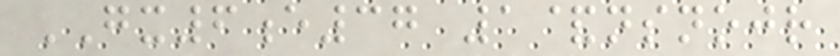GX6e37 1&nsnojr
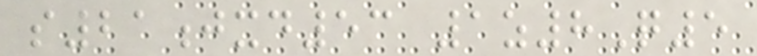s21jxd53 1z8Q5
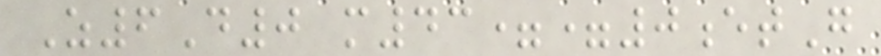Z6D0 m43==0etG
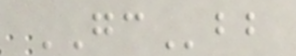GCbb
